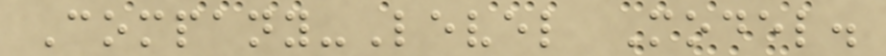Company-Level Model.
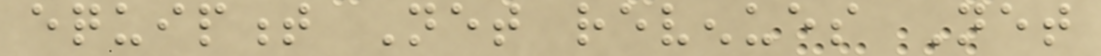equipment Net revenues Net
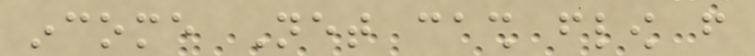income Net cash flow from
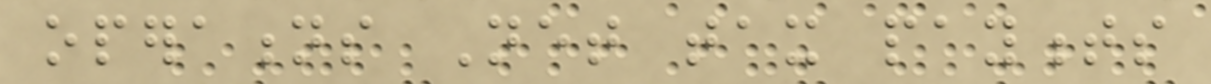operations Net tax payments
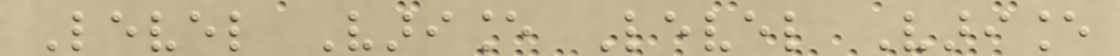Level Variance Level Variance
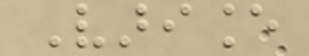Variance
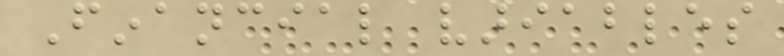Financial variables
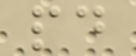paid
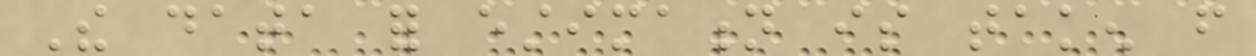The data for estimation is taken from
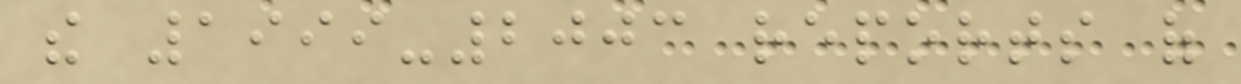the 1999-2003 reports of
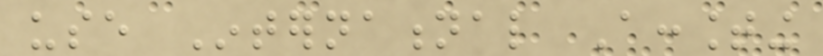use International Accounting
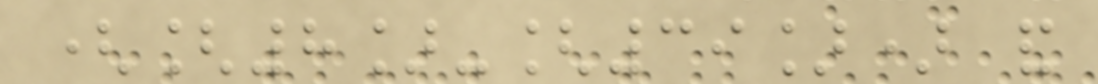([8]-[39]) and
